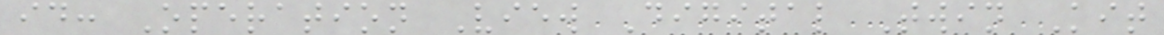id: Operation View Digital Twin Kit
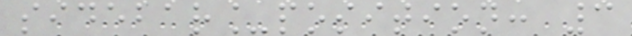sidebar_position: 3
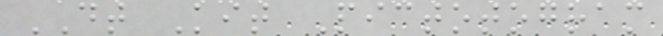DT Kit Pictotogram
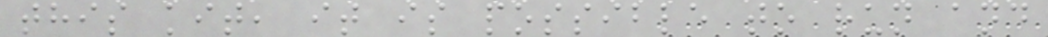this kit, it is possible to run and
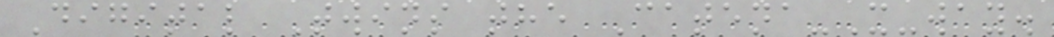Digital Twins the Catena-X-way.
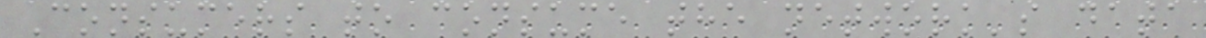Consumers to consume the network's data
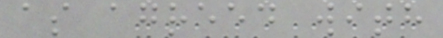as agreed with
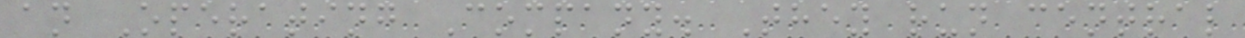an Operating Company. They run central
